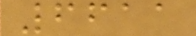6611
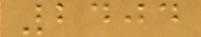2404
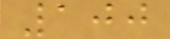100
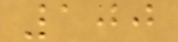100
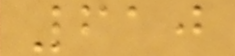610
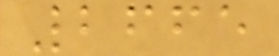2665
